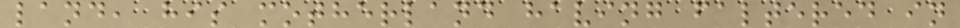land, his motherland having faltered in
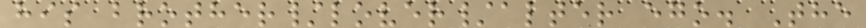his brother/lover/alter ego. The
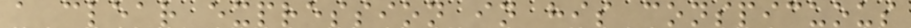a clear expression in his conspicuous
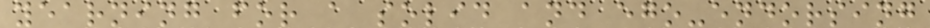yearning for a solid and ego-endorsing
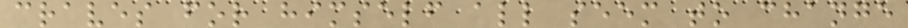craves for himself all seem to change
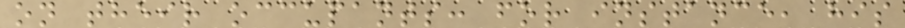on their occupants: for instance, his
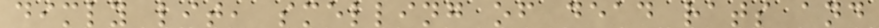dimly lit, smelling of dead rats and
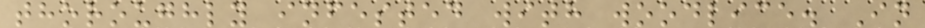thoroughly infested with woodlice. In
